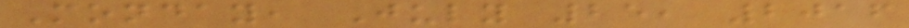Monday, July 25, 2016
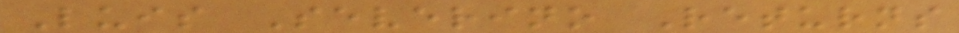Luis Severino Returns
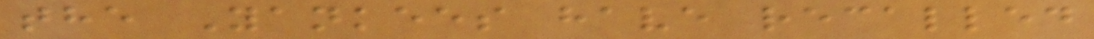the Yankees have recalled
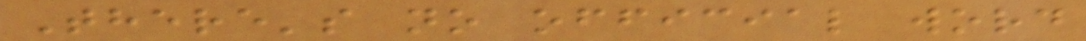There's no official word
